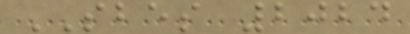SBES 2024
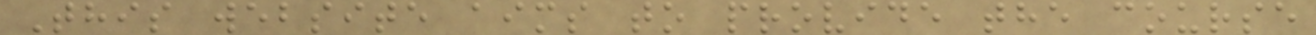This website aims to provide the course
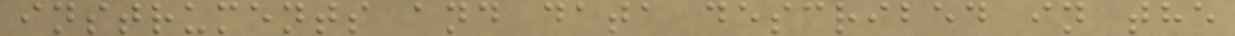instruments and data described in the
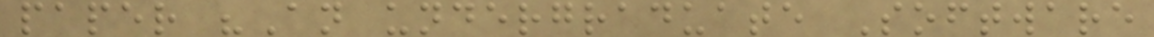paper "An undergraduate Software
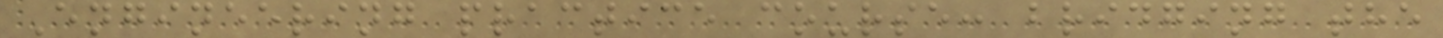Engineering practice course: bridging the
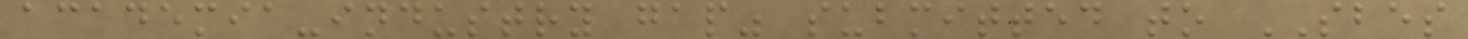academia-industry gap" submitted to SBES
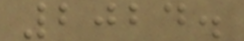2024.
